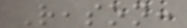Reason:
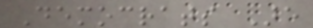Democrats Are
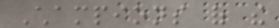Champions of the
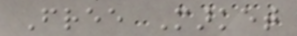Free Market
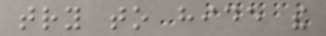try to hide the
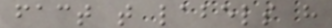fact that labels have
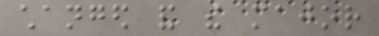changed and the major
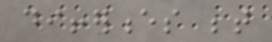differences between
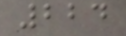224
